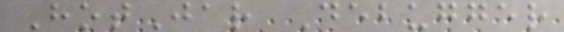HotJar Debugger
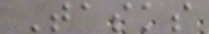Tasks
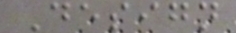Design
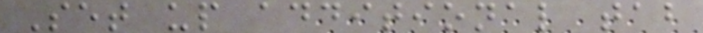Set up additional tab
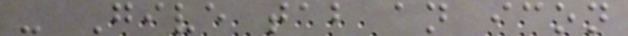- Give tab an icon
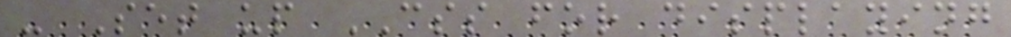- Set up CSS for displaying
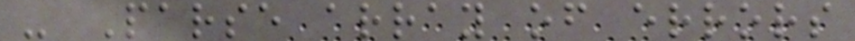- Parse array of errors
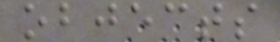objects
